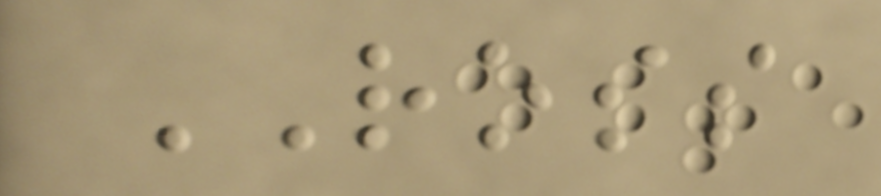ROSS
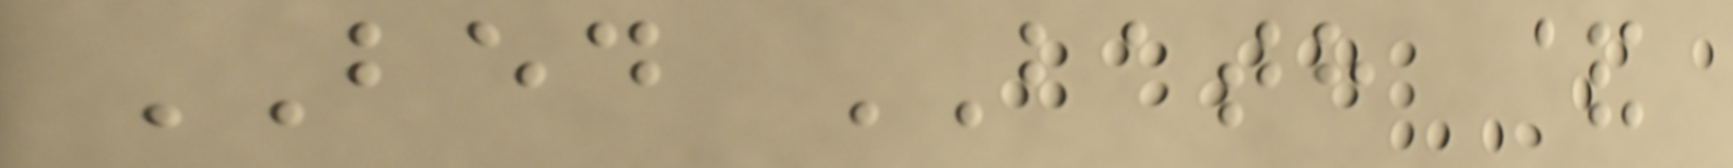BED BATH &
